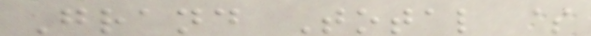Grand Total $
